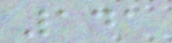141
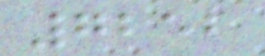7252
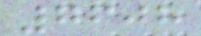7608
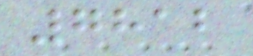7812
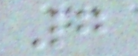7
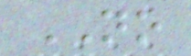NO
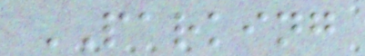PARKING
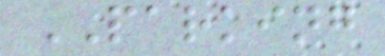PARKING
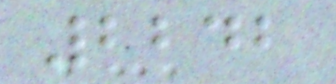2242
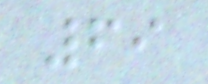69
